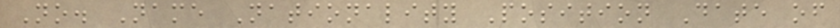No. Name Nationality Position Date of
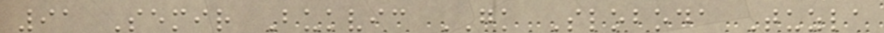91 Semir Bukvic GK Sloboda Tuzla
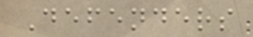Defenders
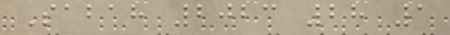Sabah 2023 28 1
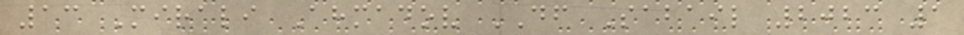13 Mirali Ahmadov DF Sabail 2023 1
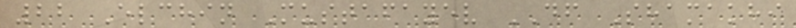22 Elchin Mustafayev DF Shamakhi
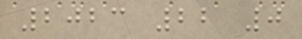2023 22 0
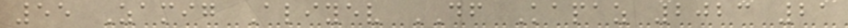55 Zamig Aliyev DF Kapaz 2023 21
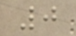0
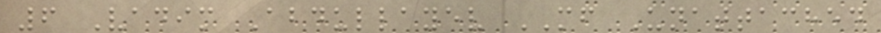6 Vadim Abdullayev MF Unattached
